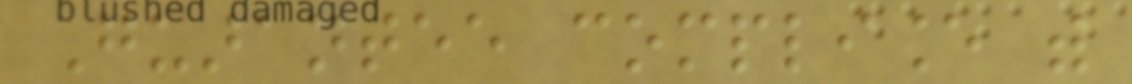Guarantee compliance with
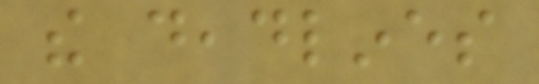the deadlines
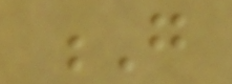G
